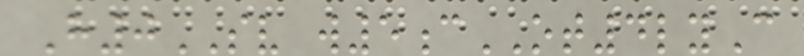H0SV w5cOT4lyC
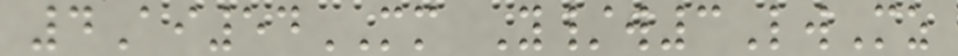4Ai54MM Y/w3LwMz
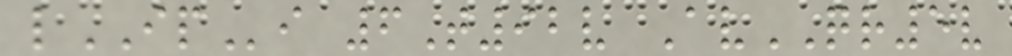lIPi 6T92v AvQR5v
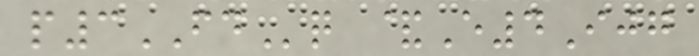p3FDq &E4Ijg
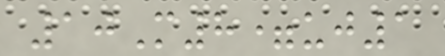10M8=uj1
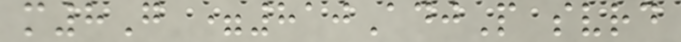m8G =810AdjP svrd
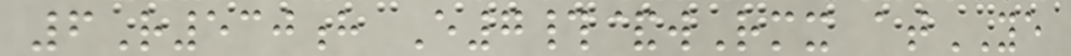6R530h E7#&wRmx atYE
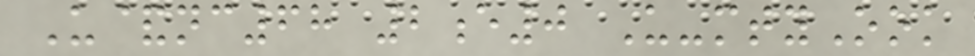U&nc68 2e0 U-mtyOok
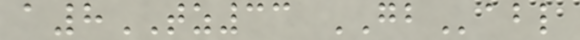a8TZ33 GBabl
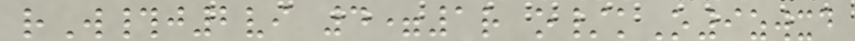rW#j2vi 4=1r o/kO9zwxd
